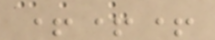+++
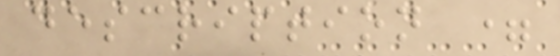description =
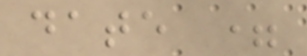date =
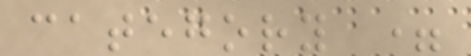category =
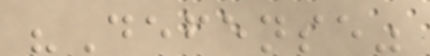"Defense"
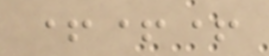+++
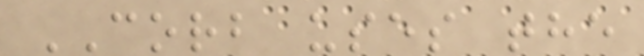CORB uses the
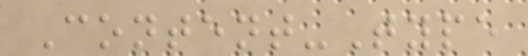Content-Type
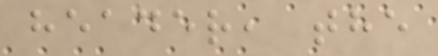header, the
